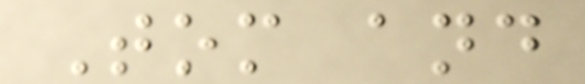Tom and
